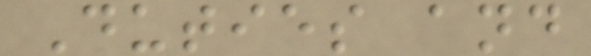Duties and
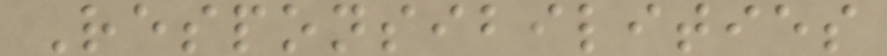Responsibilities
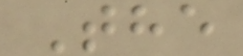The
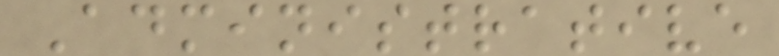Administrative
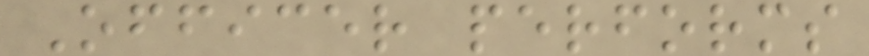Officer performs
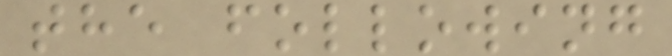the following
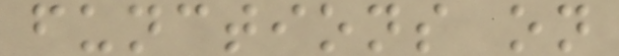functions on
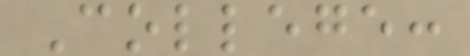College:
